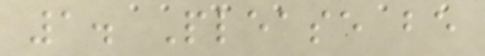1. Please be
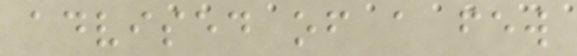advised of a few
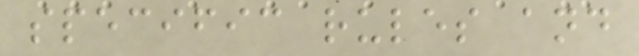specific rules and
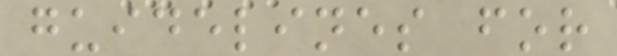guidelines for
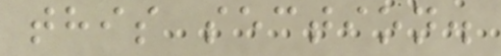this section.
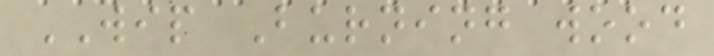WIP Burning wood
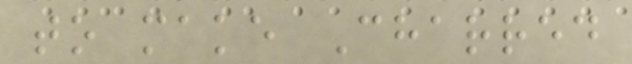to make Charred
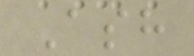Ash
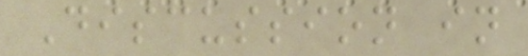Discussion in
